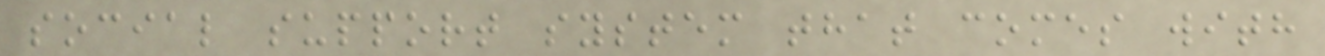social support system that comes with
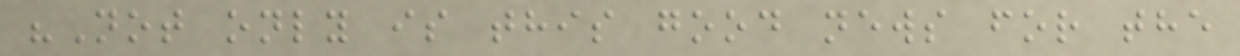"Not only is this good news for the
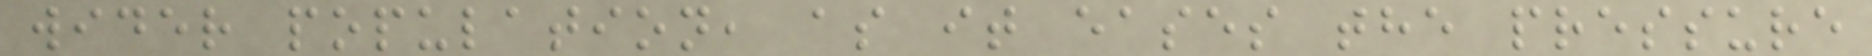wider population, as it eases the pressure
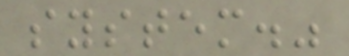system."
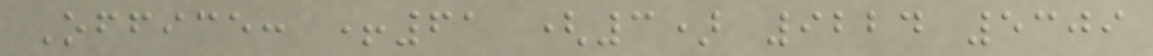Office: +61 (3) 9224 5309
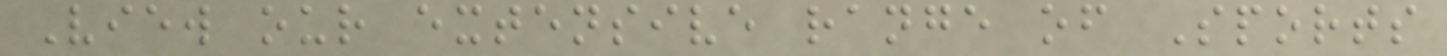View our extensive range of Sports
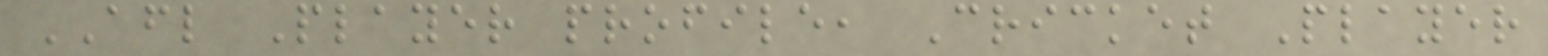AFL Player profile, Cricket Player
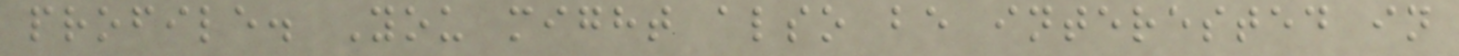profile. You might also be interested in
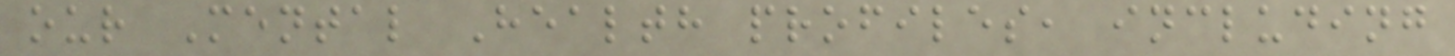our Mental Health profiles, including
